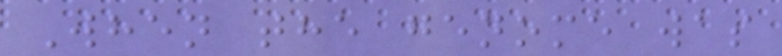When the genome was
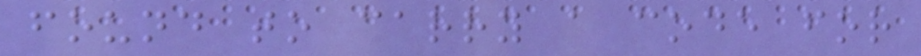found to carry a code for
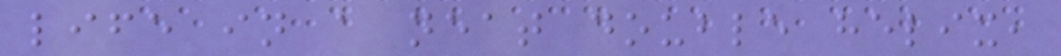life in a neat double helix,
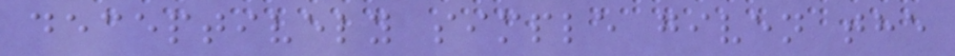deceptively simple given the
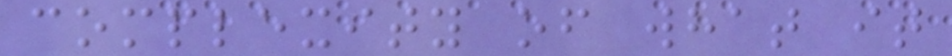complexity of what it
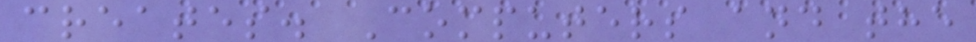creates. Computers and the
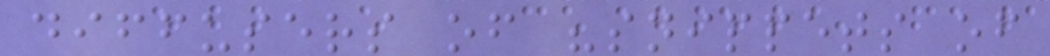diffusers of "snippets of
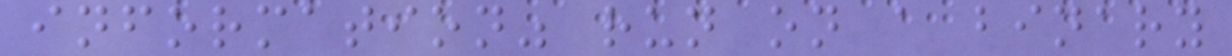information" run on a binary
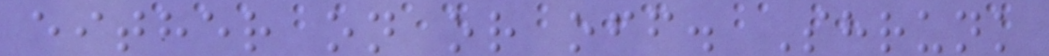either on or off. Shrunk
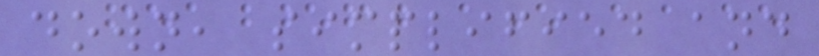down, simplified and
